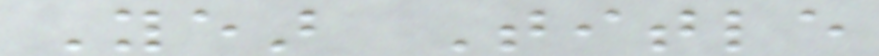Year Title
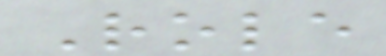Role
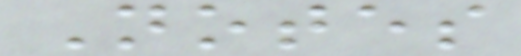Notes
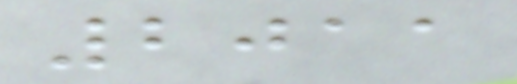2011
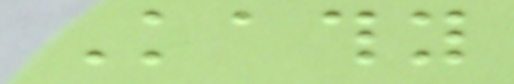Kathy
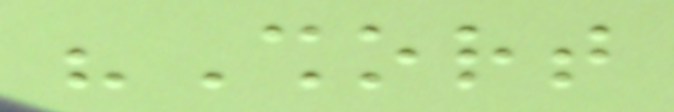"Short
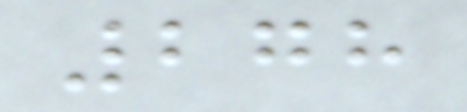278
